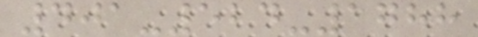401-524-1788
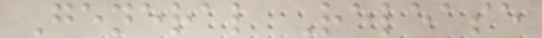General Release
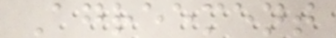Agreement
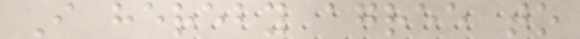I hereby agree to
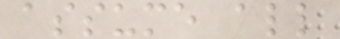assume all
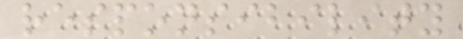responsibility
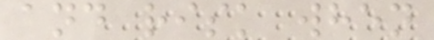and risk when
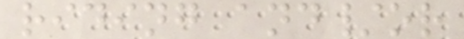riding and/or
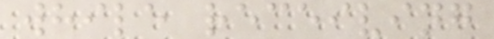while receiving
